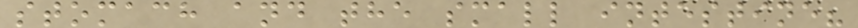stomach and the small intestine?
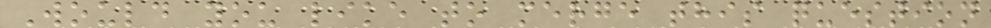Would you like to merge this question
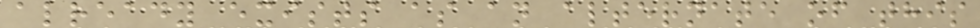already exists as an alternate of this
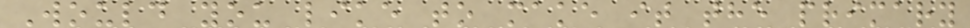Would you like to make it the primary
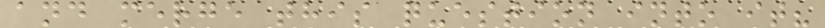and merge this question into it?
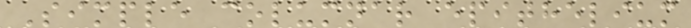Simple columnar epithelium
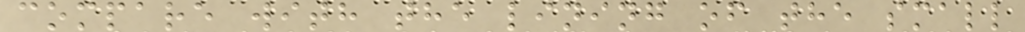compare with the lining of the small
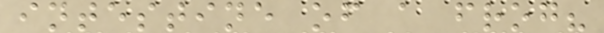intestine of a frog?
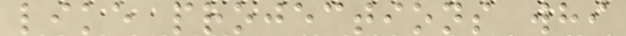like projections whi
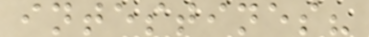intestines?
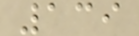139
